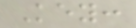Key:
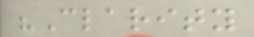"Clarity
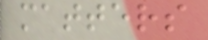matters
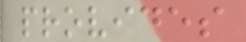provides
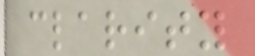clarity
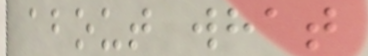about what
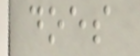does
